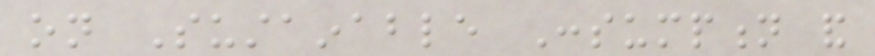on Sustainable Consumption and
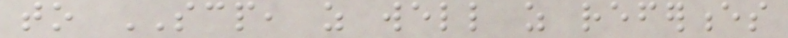to SCP, as well as references
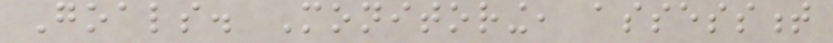Goals. Monitoring, assessment
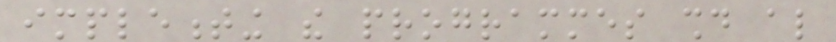implementing the programmes should also
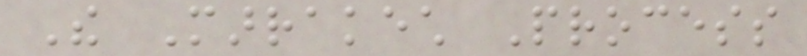The Marrakech Process
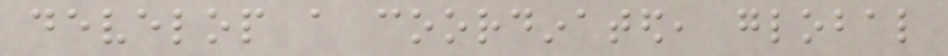develop a coordinated, global
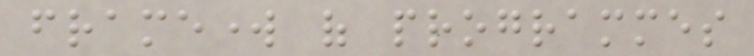framework of programmes
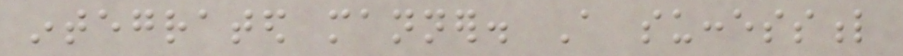integrated manner. A successful
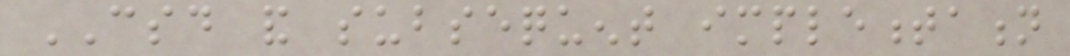CSD and subsequent implementation
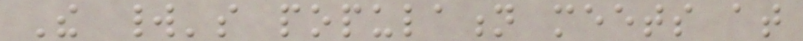The world's population meets at
